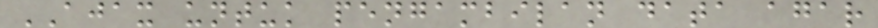AJAX untuk pengambilan data agar
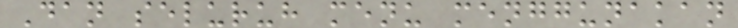Dan seluruh menu menggunakan
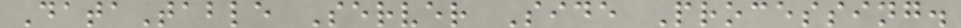DataTable Server Side Processing.
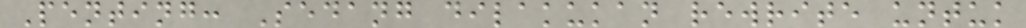Penting: Sedang dilakukan rewrite untuk
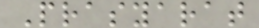Prasyarat
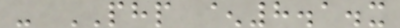- PHP ^8.1.x
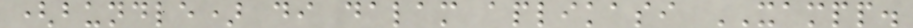(bundle) di dalam aplikasi XAMPP.
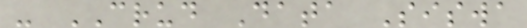- CRUD Data Siswa
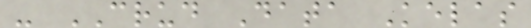- CRUD Data Kelas
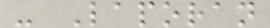- Laporan
